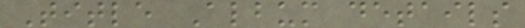Title Album details
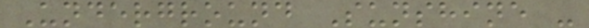Underground Sunshine -
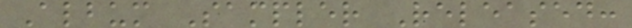Album Sampler Released:
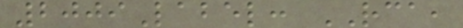2009Label: RCA,
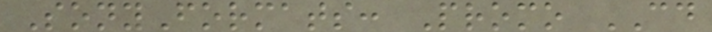SonyFormats: Promo CD
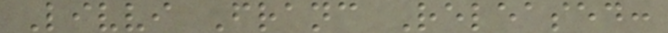Livvi Franc Released:
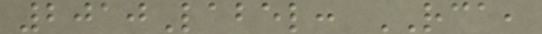2010Label: RCA,
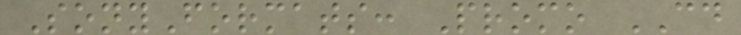SonyFormats: Promo CD
